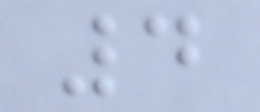4
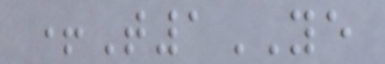+T1YE
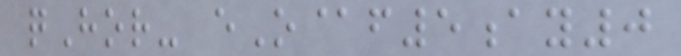qHor- eO@f5ay0
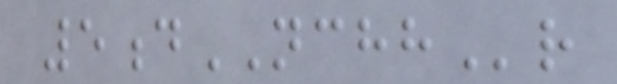5dNCHHr
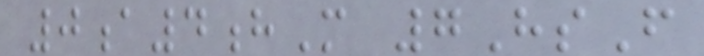0a4hM 7HsF
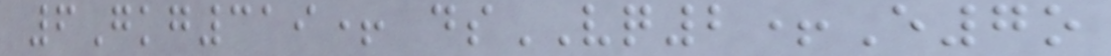6Gkg319+ dsVQ2+E7o
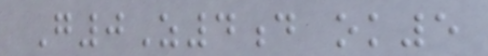G0Z4d ok5
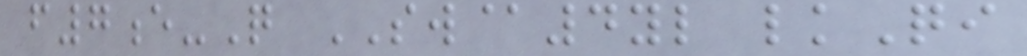f7e-Q SW@4yl lkQi
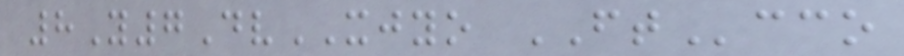8Y7DvXJYO FTcco
